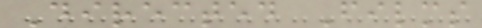Directed Films
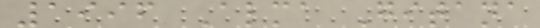1996 Alma Gitana
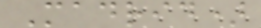Madrid)
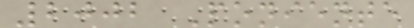2002 Poniente
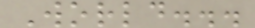World...
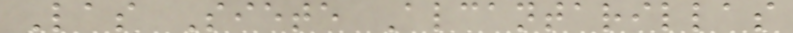Las Siete Alcantarillas
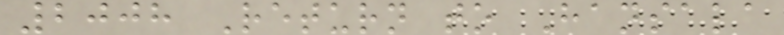2008 Return to Hansala
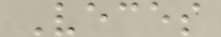Veces
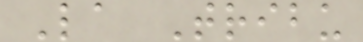La Tribu
